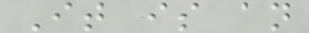It is an
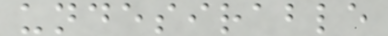undesirable
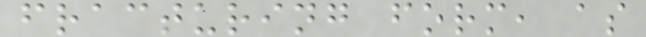fracturing form, as
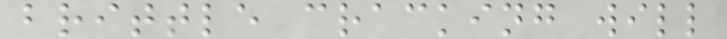brittle cracking will
